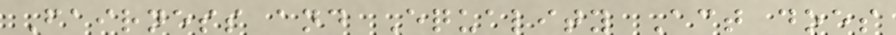Fairness and Equality Act does
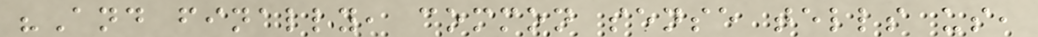"And finally, common sense tells us,
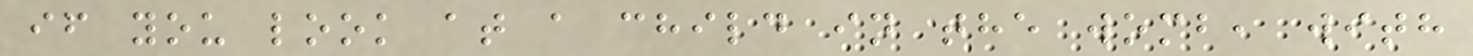if you look at a child in the womb, with
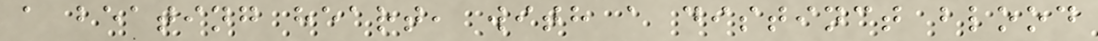a beating heart, with a distinct blood
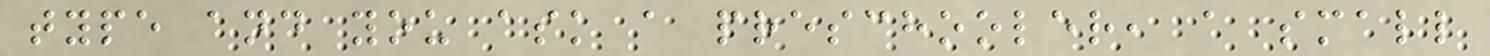type and you ask a preschooler, a small
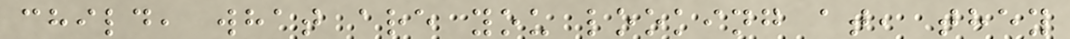child, what are you looking at, they
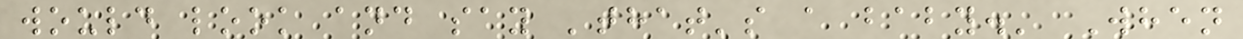would look and say 'that's a baby.' When
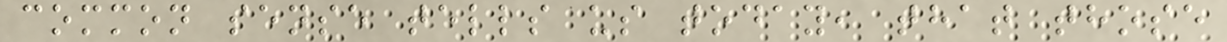common sense tells us today, that those
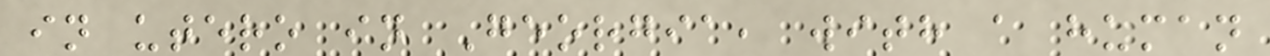in utero in Georgia, with a human
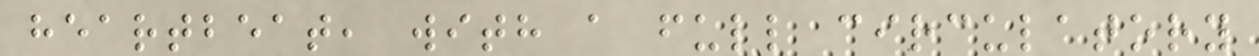heartbeat, with a full circulatory
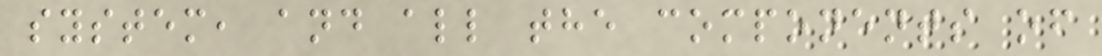system, and all the components of
